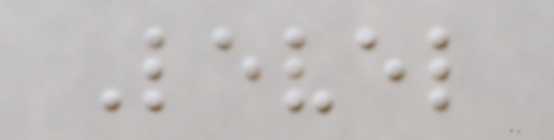Level
